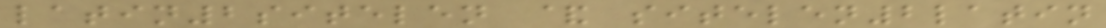latin2sitelen & sitelen2latin
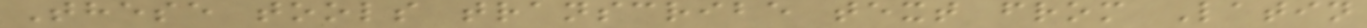These tools transcribe text from Latin
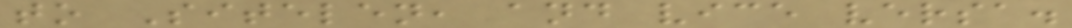to Sitelen, and vice versa.
